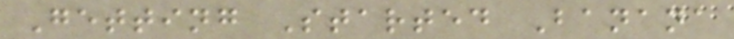Getting Started Banana
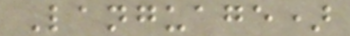Language)
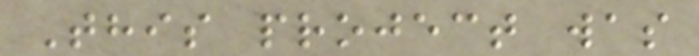This project was
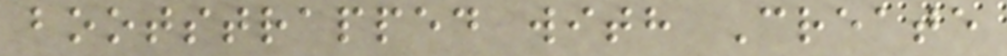bootstrapped with Create
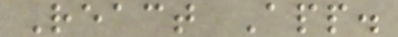React App.
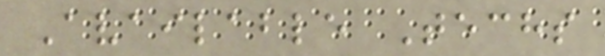Available Techs
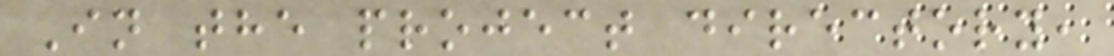In the project directory,
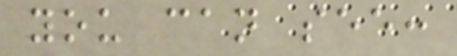you can see:
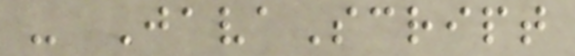- JavaScript
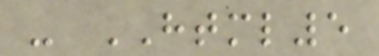- HTML5
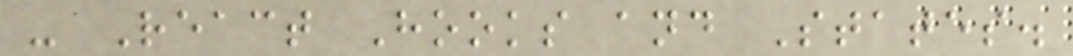- React Hooks and States.
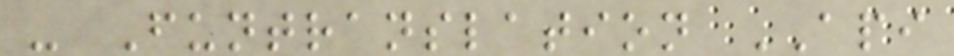- Funtranslation API
